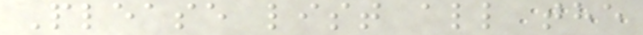Please list all the
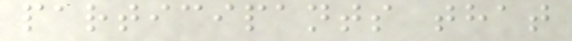participants that
